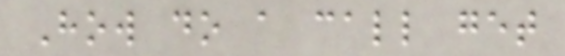How do a call get
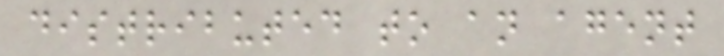distributed to an agent
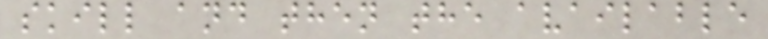skill and then the available
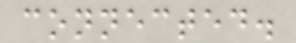connected.
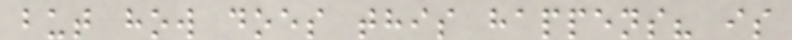but how does this happens? is
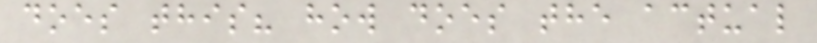does this? how does the actual
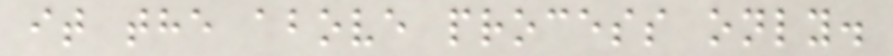it the above process only.
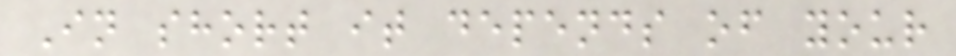In short it depends of your
